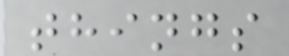things
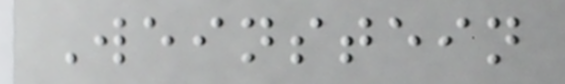Weinstein
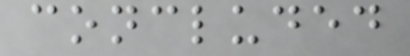concluded
